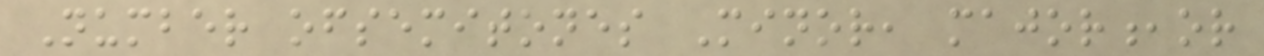Number ofsemitones Minor, major,or
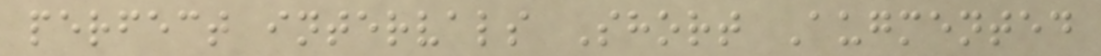perfect intervals Short Augmented
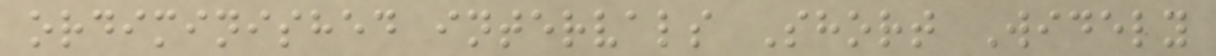ordiminished intervals Short Widely
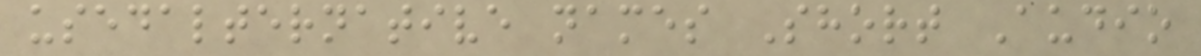usedalternative names Short Audio
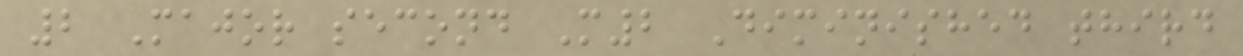2 Major second M2 Diminished third
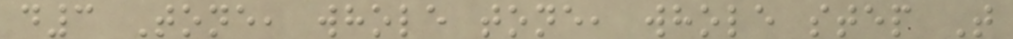d3 Tone, whole tone, whole step T
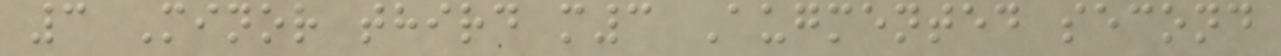3 Minor third m3 Augmented second
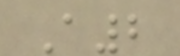A2
